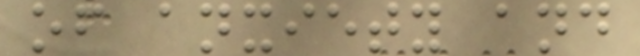of anxiety and
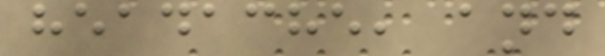headache, and
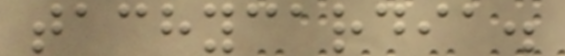tachycardia.
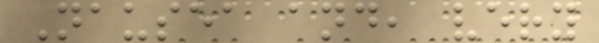Nausea and, very
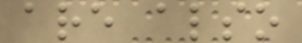are also
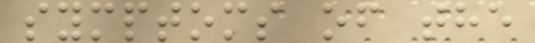symptoms of the
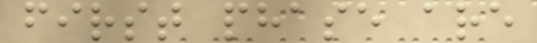first phase are
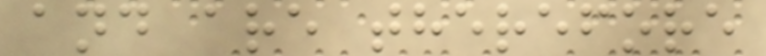and are therefore
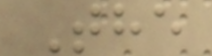The
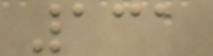131
